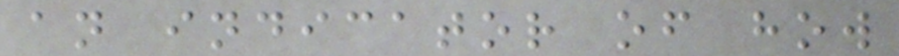an indicator of how
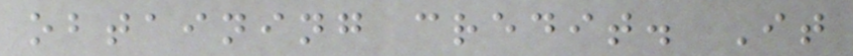obtaining credit. It
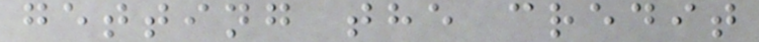getting the credit
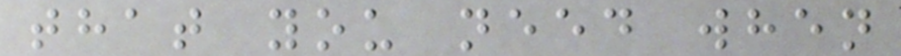that you need when
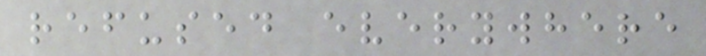refused everywhere
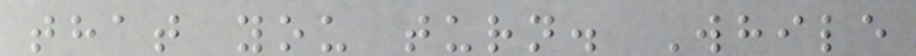that you turn. While
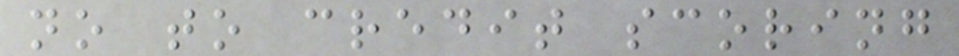no to credit scoring
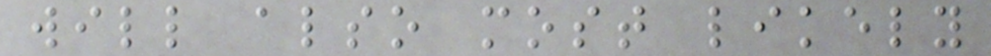will also most likely
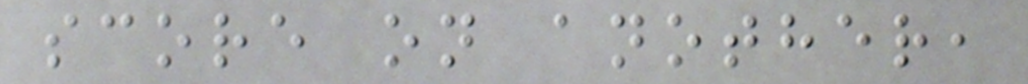score on another,
